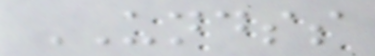UNDSS
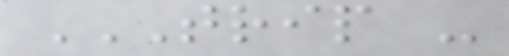TRIP -
